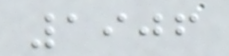1906
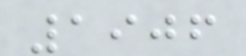1906
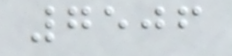7506
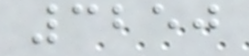3250
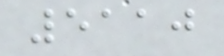5110
